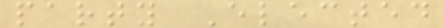party Elected
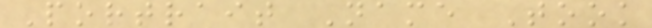Portrait Name Took
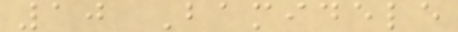10 Bamidele
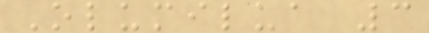Olumilua 3
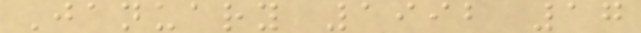January 1992 17
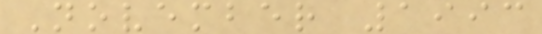November 1993
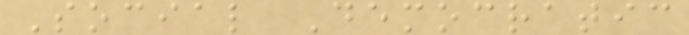Social Democratic
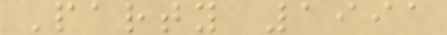Party 1991
